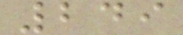249
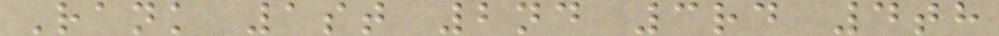Rank 1st 2nd 3rd 4th
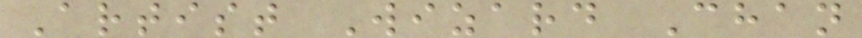Artist Wizard Chan
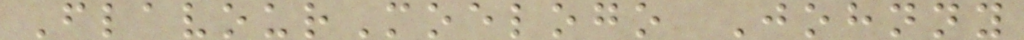FlavourMoelogo Johnny
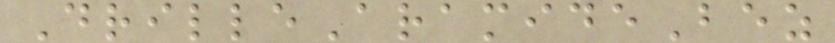DrilleAramideBez
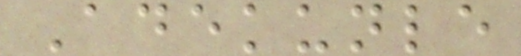Adekunle
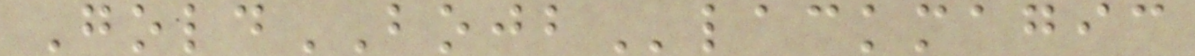GoldBOJBlackmagic
